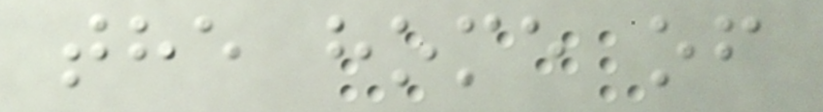the home of
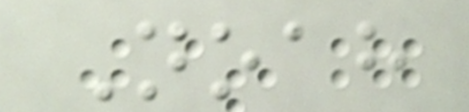Noah
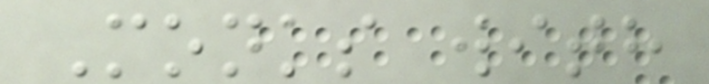Monks with
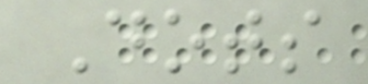Dots
